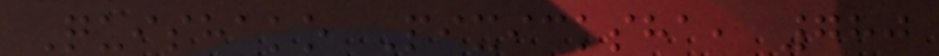Quishako Pixicksha, 780
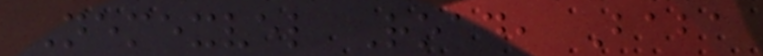Nemexvel Road, Baba
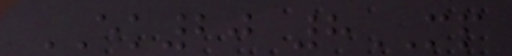EK20 8MP
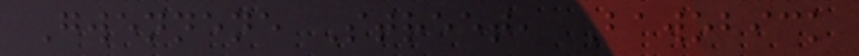Gwennene Street, Bawobick
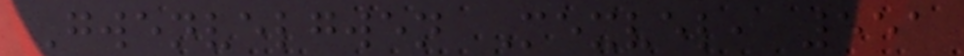Gwenvelgwen Mexvel, 551
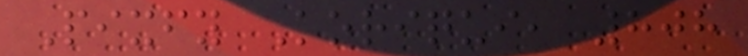Pixfy Koriqui, 808
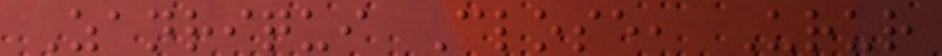Zanriqui Close, Urur
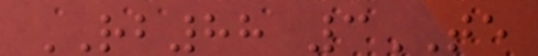RB88 3TE
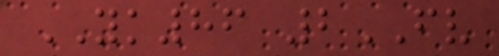YK86 2FV
